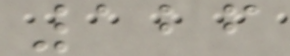126
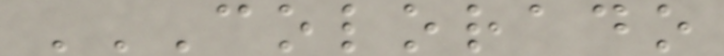COLORADO
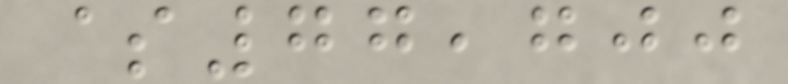$77,700
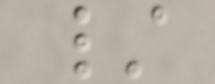/
